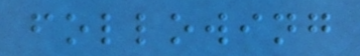following
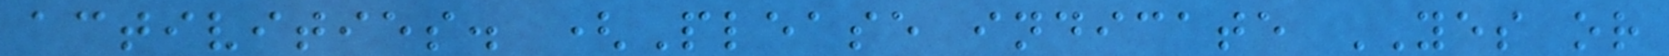activities. (Please indicate YES or
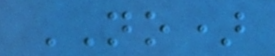NO)
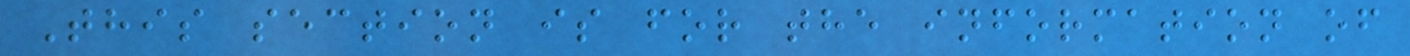This section is for the information of
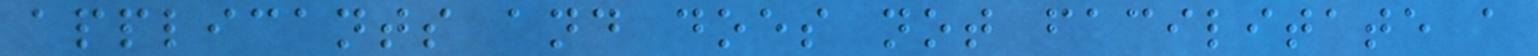applicants and does not facilitate a
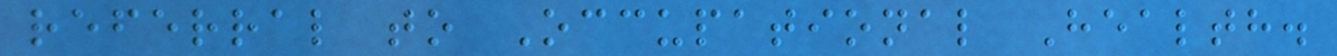referral to Occupational Health.
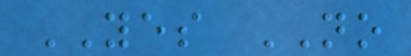YES NO
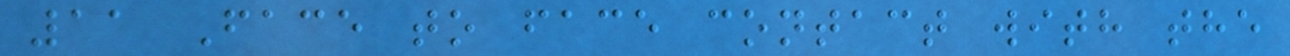11 Face to face contact with the
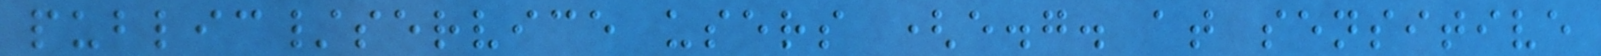public/service users (e.g. at sensitive
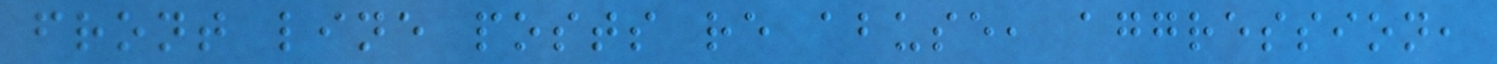front line posts re abuse, aggression,
